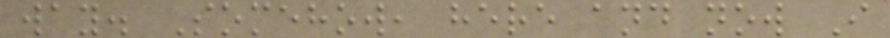way. Somehow, here and now I
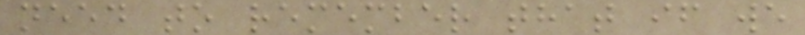need to remember that if we
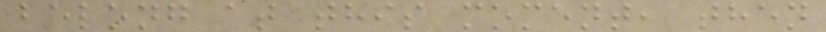belong at this moment, then
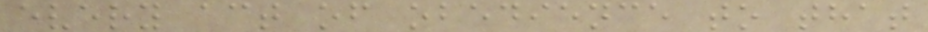every act of obedience to that
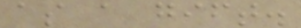as a gift.
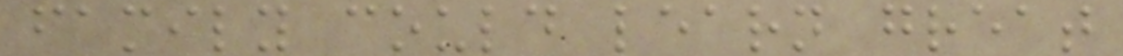family could learn great
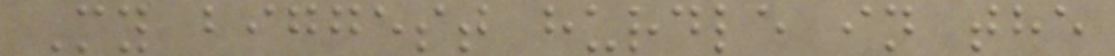My biggest hurdle in the
